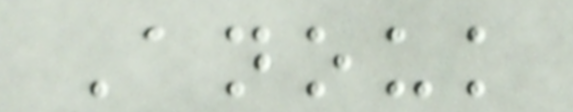Anouk
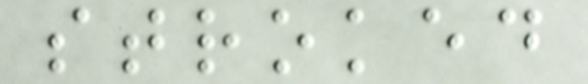stroked
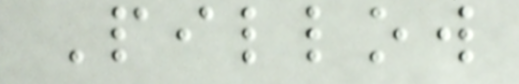Pillow
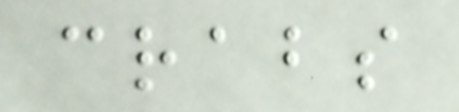crabs
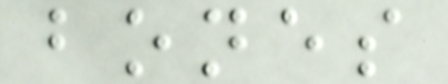bones
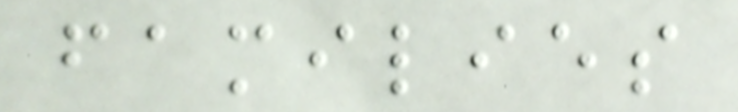families
